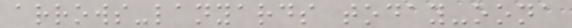arrows-lanyards today-oona
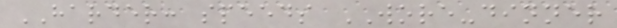HARDER: speeds WORE-dinner
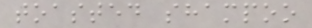toasted shampoo
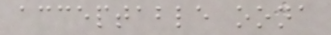acceptable oona
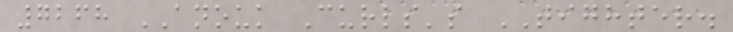7268 ANOUK Curls's TIGHTER.
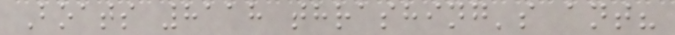Boats 8118 thrashing's ant?
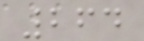264
